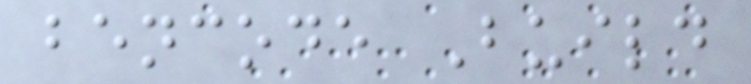bencode Build
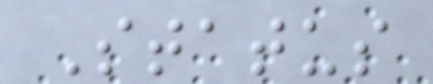Status
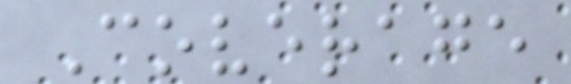Coverage
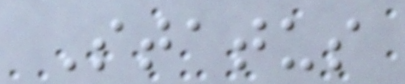Status
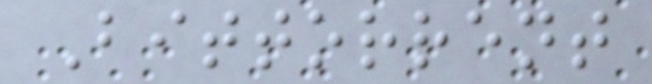Bittorrent
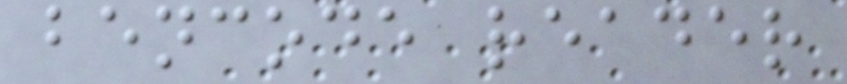bencode reader
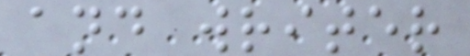and writer
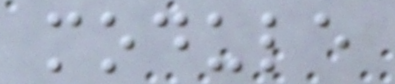module
